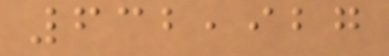632,927
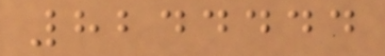8244444
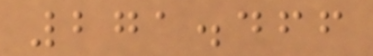271.466
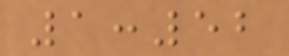1:52
